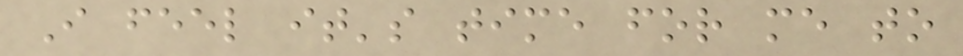I feel it's time for me to
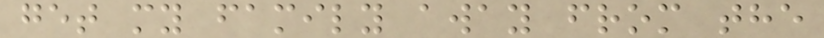get my family away from the
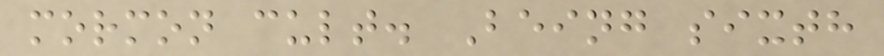mormon cult. Being sixth
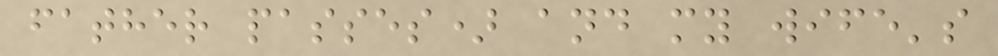father passes) and my wife's
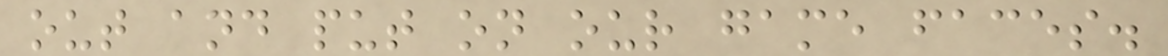out and put on our game faces.
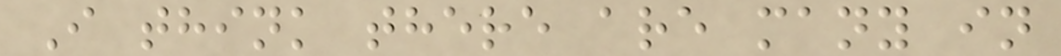I think there are many in
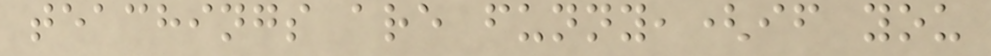teachings are funny,(if you
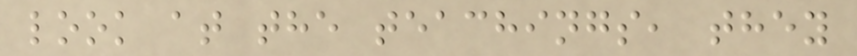look at the teachings, they
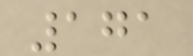171
